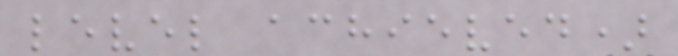level achieved)
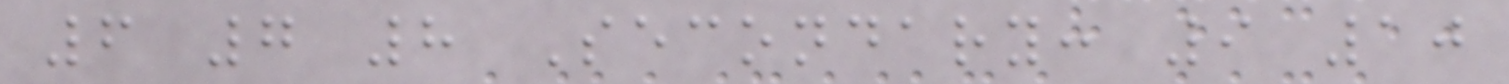6 7 8 Secondary: 9 10
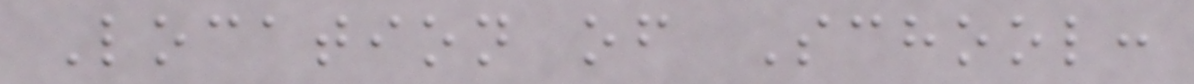Location of School:
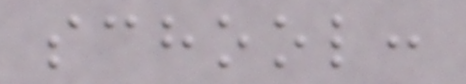school:
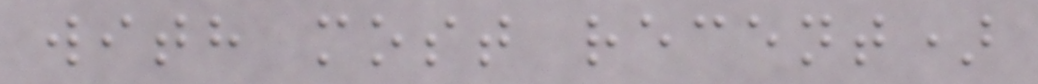with most recent)
